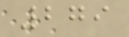279
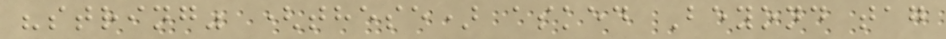"string" (these) asked Beyond tag
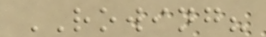ROWING?
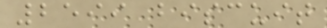2599 biscuit
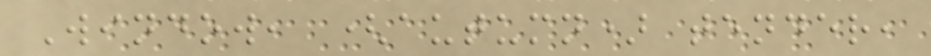Window, (autumn) tender,
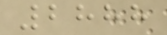2888
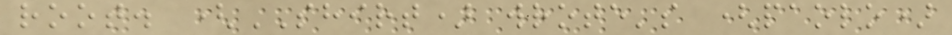root. (SHIRT) wrote's (paolo)
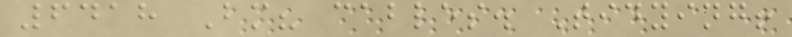6418 Bm? cables. Tidying!
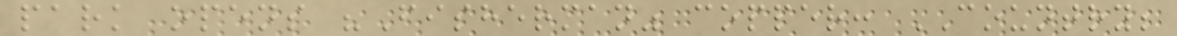park opens "Fisherman" copper: COUNTRY;
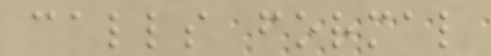calls formal
